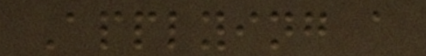Applying a
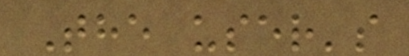The user's
